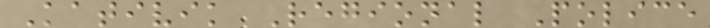Kativik Regional Police
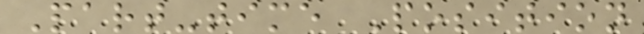Part-time Position
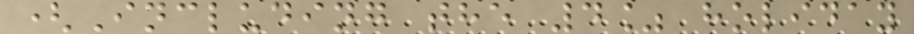(Including the 4% holiday
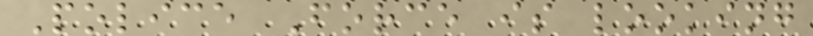Police Force is looking
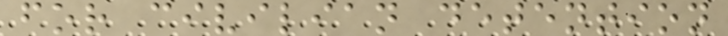for civilian detention
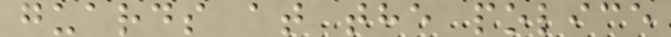guards at the police
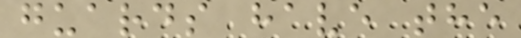guards have the
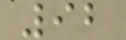92
